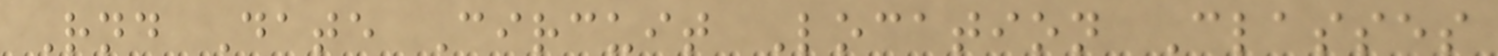Rnd Date Circuit Location Classes
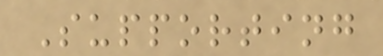Supporting
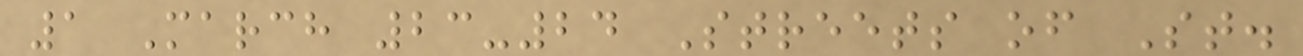1 March 23-24 Streets of St.
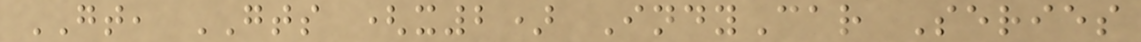GT, GTS (x2) IndyCar Series
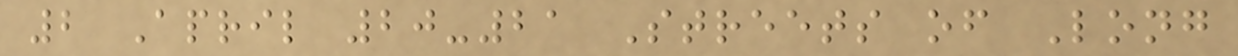2 April 20-21 Streets of Long
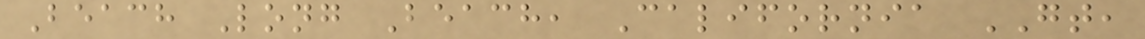Beach Long Beach, California GT,
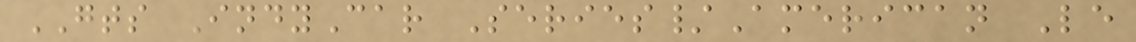GTS IndyCar Series/American Le
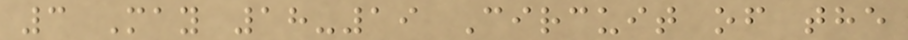3 May 18-19 Circuit of the
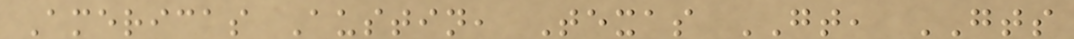Americas Austin, Texas GT, GTS
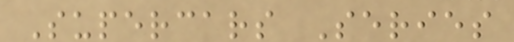Supercars Series
